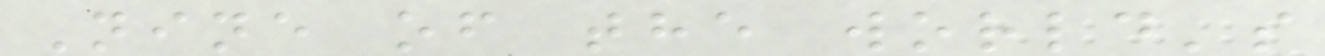Nine of the world's
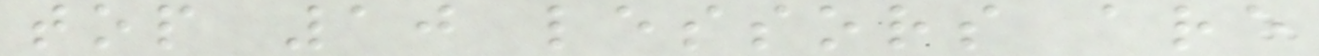top 10 lessors are
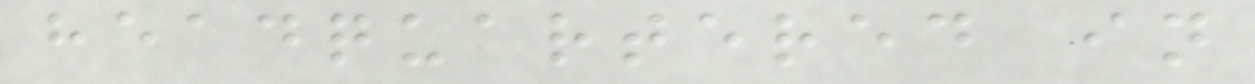headquartered in
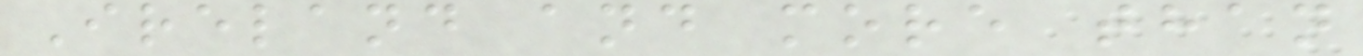Ireland and more than
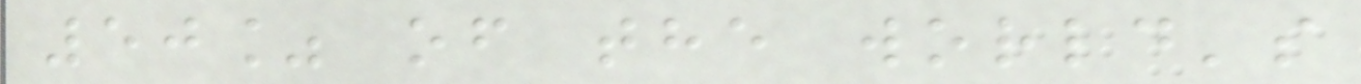50% of the world's
